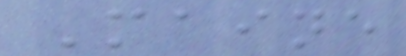Maine
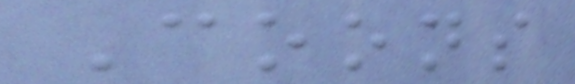Coons
